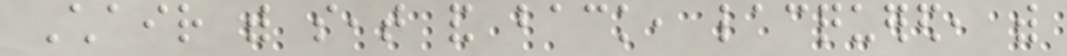Chair with seat and back, lacquered, with
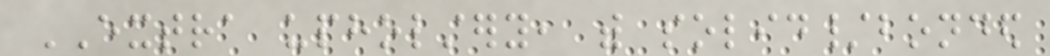EXTRA upholstery, with solid/bonded
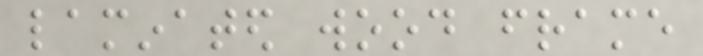laminated wood frame
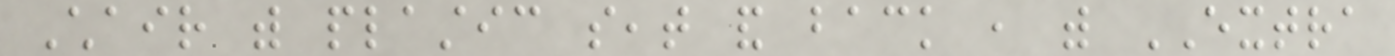Chair with plastic seat and back , with EXTRA
